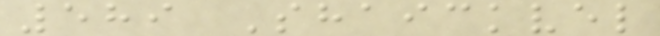589 Shaickvel
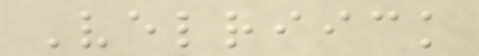Velriick
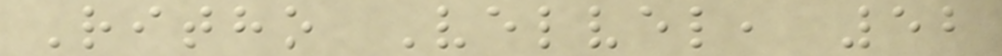Ritho Velvel, 52
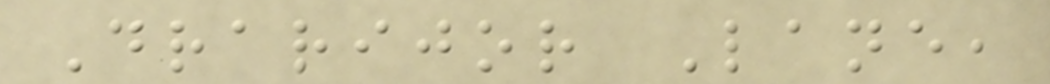Drarijor Lane,
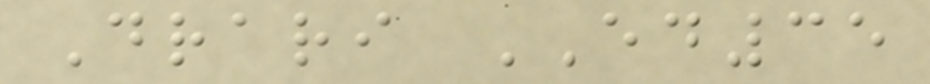Drari ED35
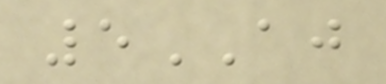5AJ
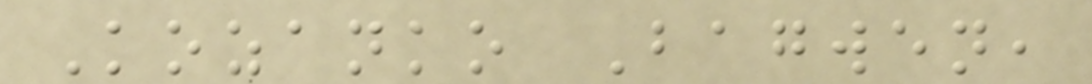Kozanko Bagwen,
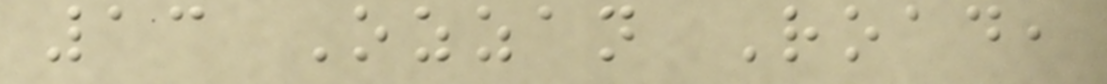13 Ozzan Road,
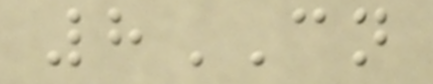8CN
